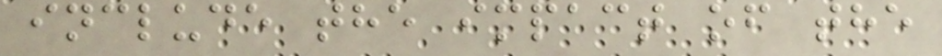include the impact of the
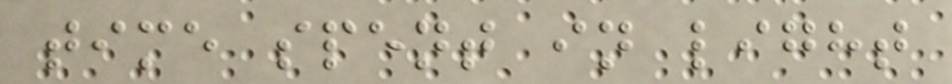time spent in light
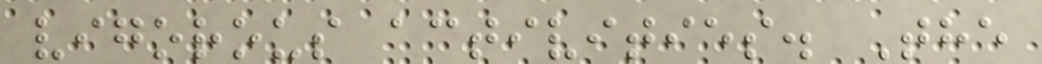vigorous activities. The
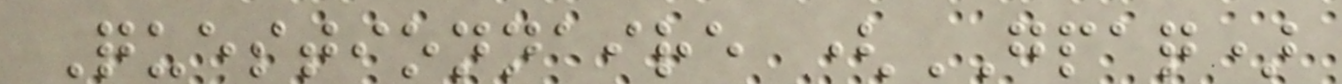Questionnaire (GPAQ)
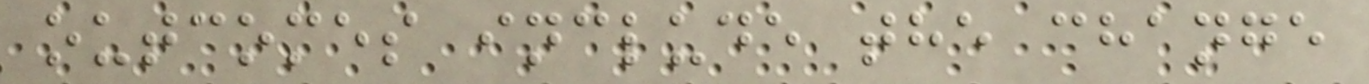outcomes include the change
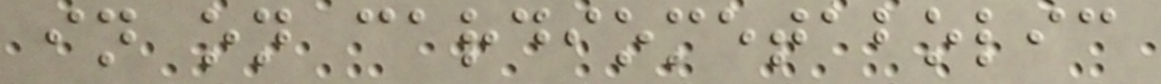in on cardiometabolic
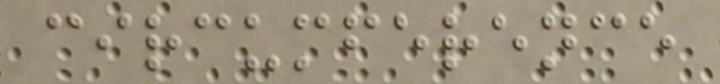circumference
